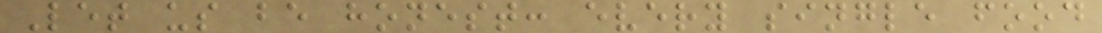Let us be honest: every single food
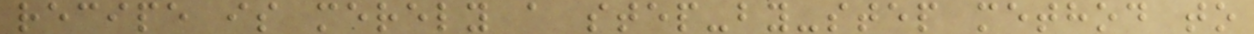recipe is merely a step-by-step method to
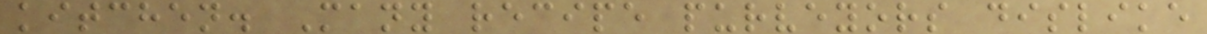kitchen. Many recipe purveyors dislike
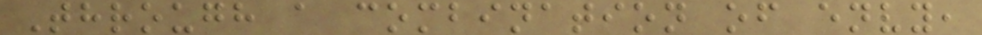Through a combination of envy,
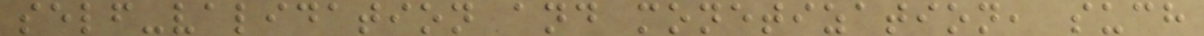self-validation and monetization, such
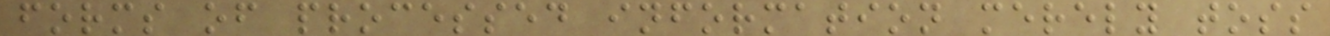forms of processed information merely toss
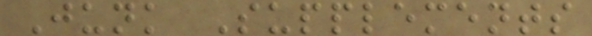Junk Supplements
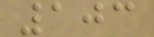103
